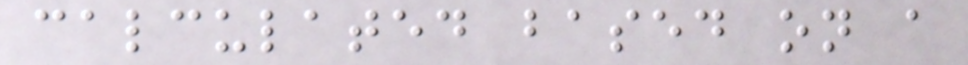calculated based on a
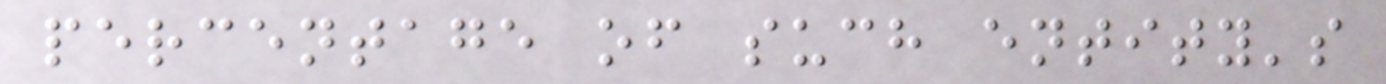percentage of such entity's
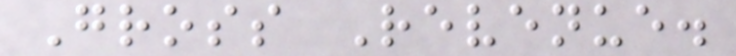Gross Revenue.
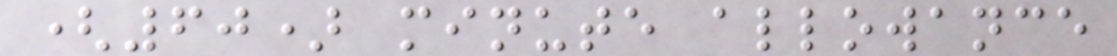(60) minute allowance
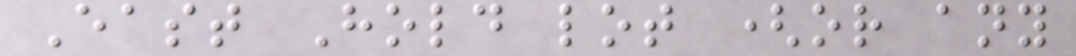East Hold lot (or any
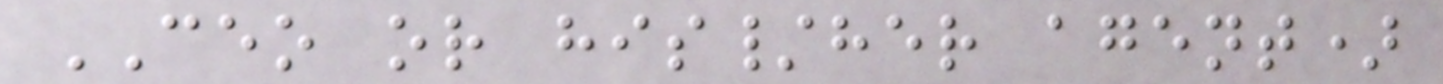CEO or his/her agent)
